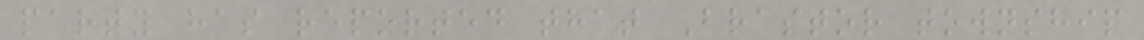party has reported that Brastor township
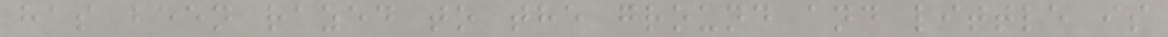has been razed to the ground and little is
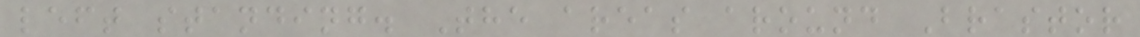left standing. The areas around Brastor
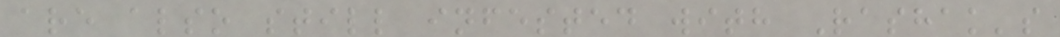are also still infested with Rashak's
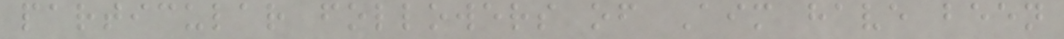particular followers of Aim have been
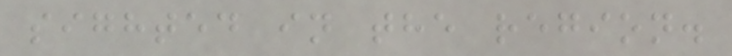sighted in the region.
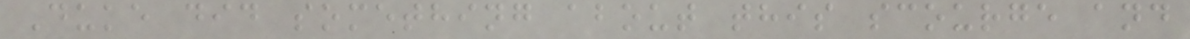Duke did something about this scourge and
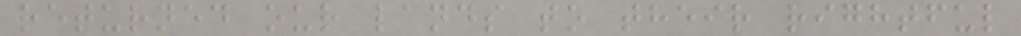returned our lands to their rightful
